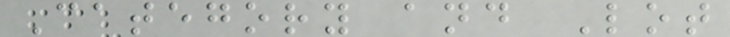Category and Lot
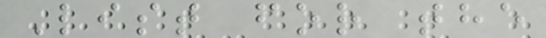List for the
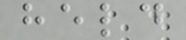held
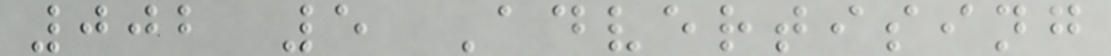002 5 Advertising
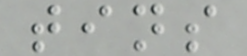tins
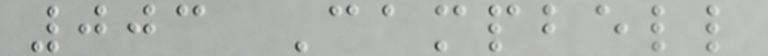003 Campbell
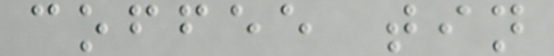coffee tin
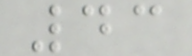43
